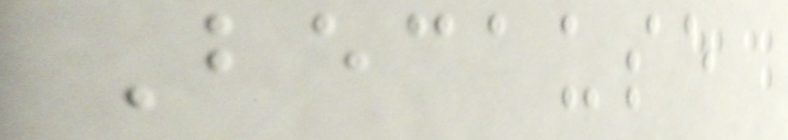Because
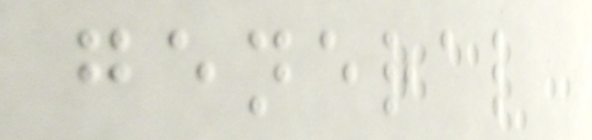general
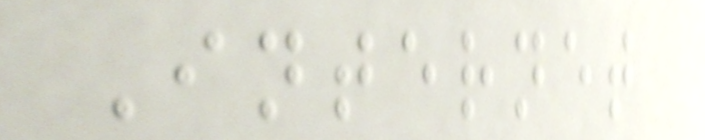Internet
